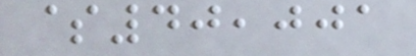$40,001
